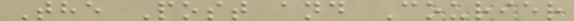The Post and Courier
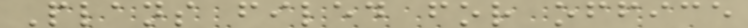Plans filed for office
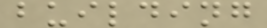building
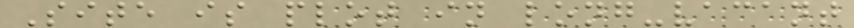Site is plot in long-vacant
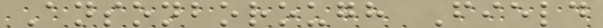Ansonborough Field
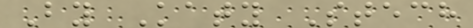By Katy Stech
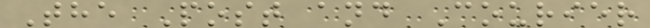The Post and Courier
